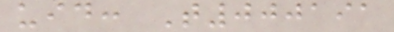uid: T000191
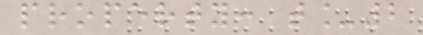property: t_2
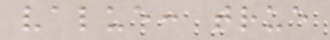value: true
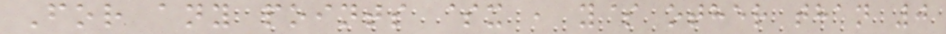For any points $x , y$ other than 0
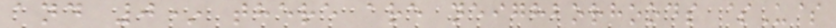and 0* there are neighborhoods $U$
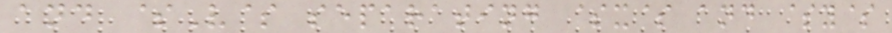and $V$ separating $x$ and $y$
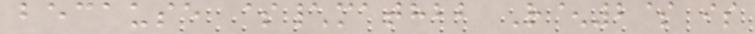because $\mathbb R^2$ is
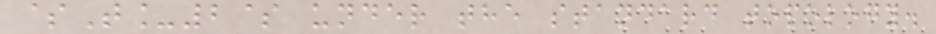$T_2$ under the standard topology.
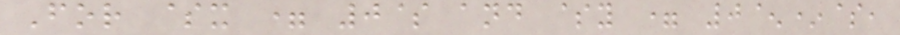For $x = 0$ and $y = 0^*$,
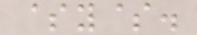$y$.
